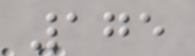175
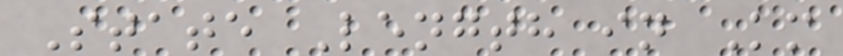State Length in Km
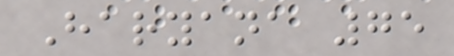Haryana 75
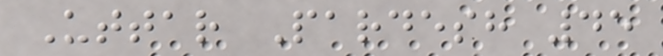Uttar Pardesh 45
